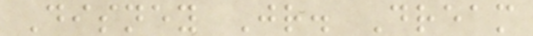Disney Jr. Dream
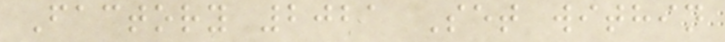Factory 2021 Set within
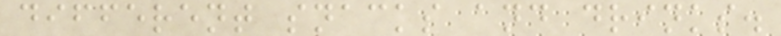different snacks and drinks.
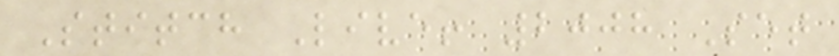Stitch Live! 2008 Set
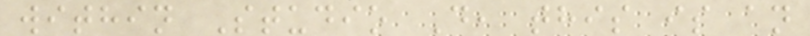within Studio D, this is an
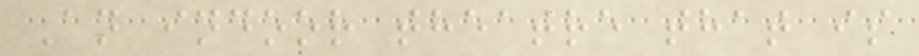An indoor theatre that is
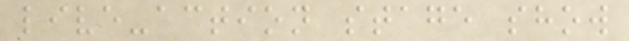live-action stage show
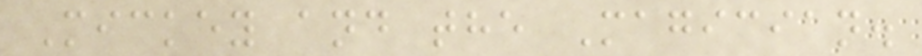Mickey and the Magician.
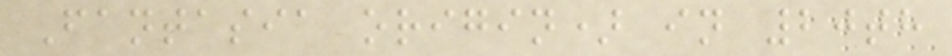Fantasia origin) in 20th
